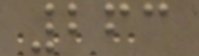263
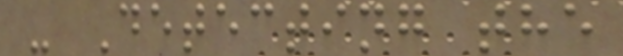- Detecting the
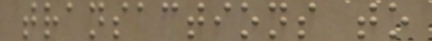transactions to
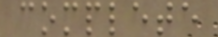complete
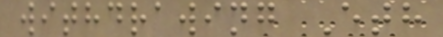withdrawing Eth
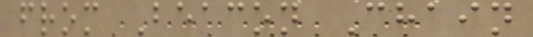from Beacon Chain
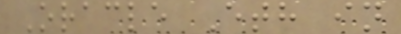Oracle Eth in
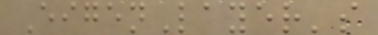EigenLayer's
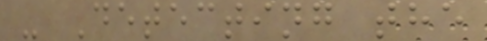- Detecting the
